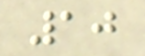10
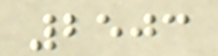2503
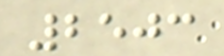2503
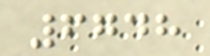6748
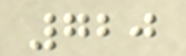720
